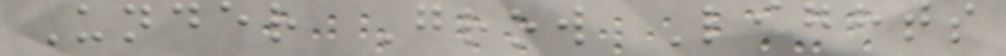Under Grow Lights
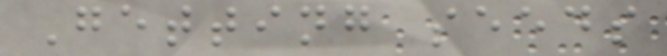Getting seeds
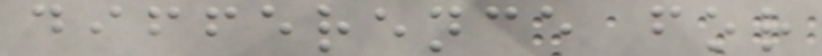difference for
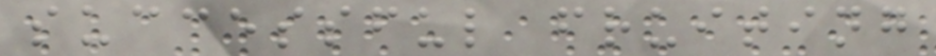successful fruiting
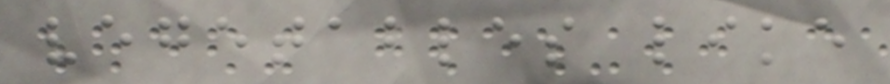vegetables like
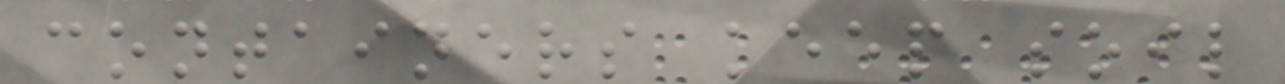containers keep soil
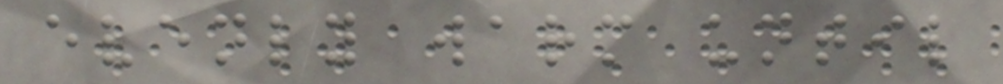evenly warm until
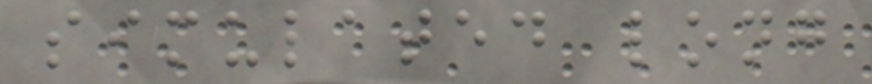simulated long
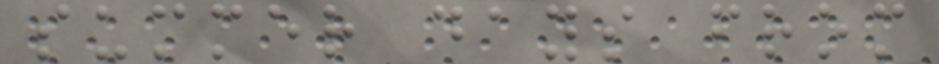summer days from
